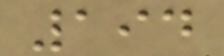194
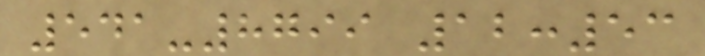541-8799 12:53
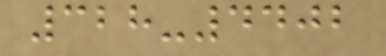328-4402
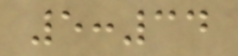5:34
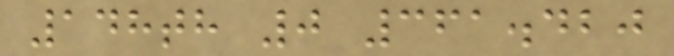148th 0 361.420
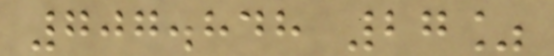707.848 27%
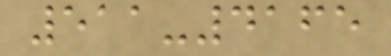511-4165
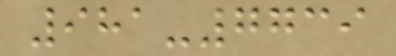981-7739
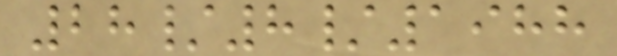28/8/1988
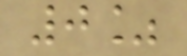0%
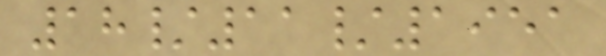18/11/1951
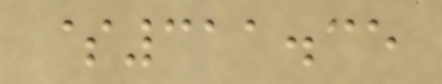$311.35
